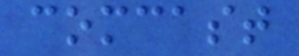comcast
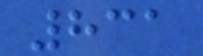831
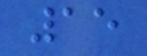15
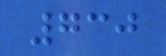730
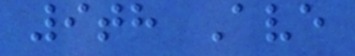9th Ave
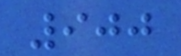900
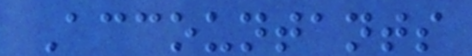Accountants
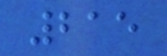215
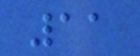11
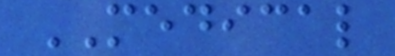MEDICAL
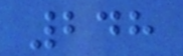248
